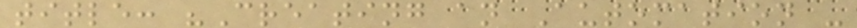title: "Creating an Automation -
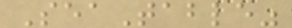SeaTable"
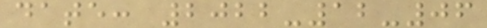date: 2022-12-06
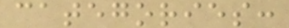categories:
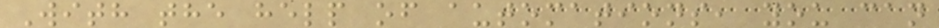With the help of automations, you can
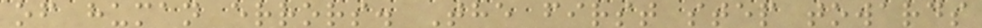of human errors. The first step towards
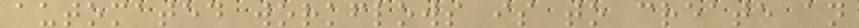automated workflows is to create an
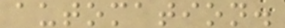automation.
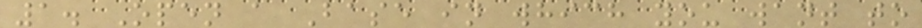1. Open a Base in which you want to
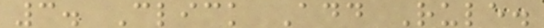3. Click Add Rule.
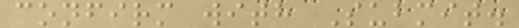confirm with Submit.
